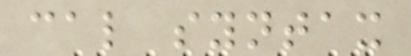cal syntax
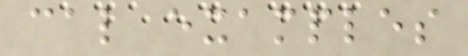cal examples
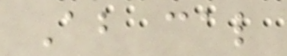About cal
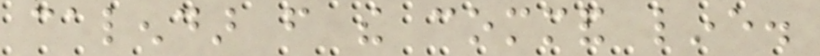calendar from the command line.
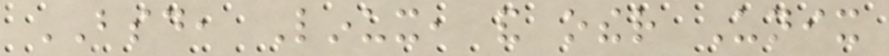BSD, Linux, and other Unix
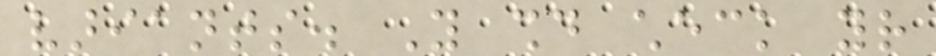variants. You should check your
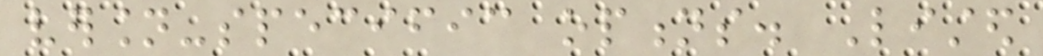version-specific options. Listed
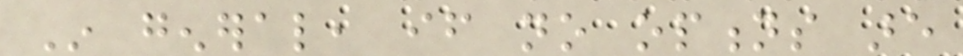In general, if no options are
